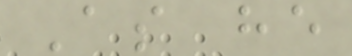As he
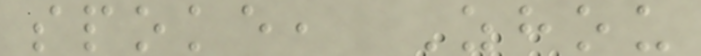spoke, Zhou
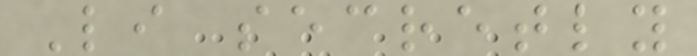Li secretly
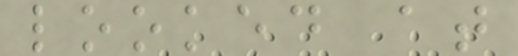looked at
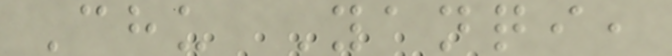Chu Yanqi,
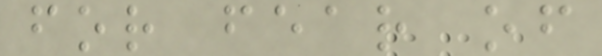for fear of
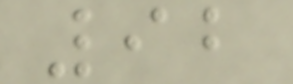92
